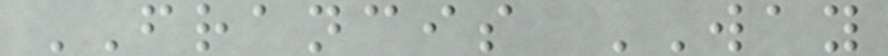FRANCIS WAY
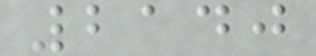2140
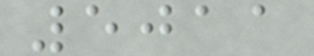5011
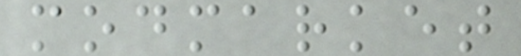modmarket
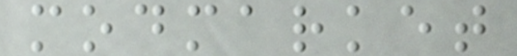modmarket
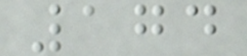174
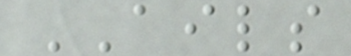AILS
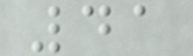41
